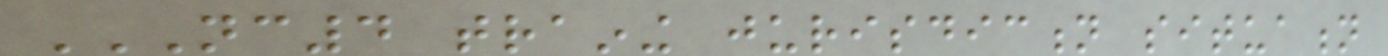NC4 TRAINING JURISDICTION SITUATION
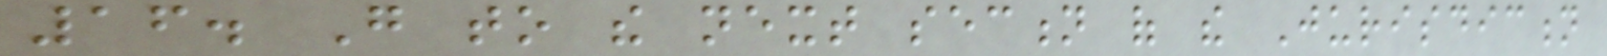16. Go to the next section of the Jurisdiction
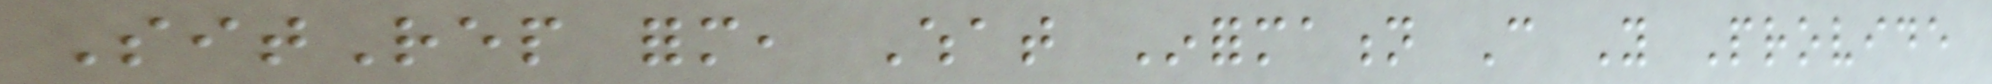SitRep form, What Information Can You Provide
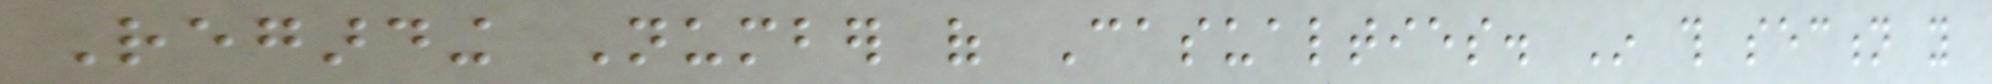Regarding Number of Casualties. In this section you
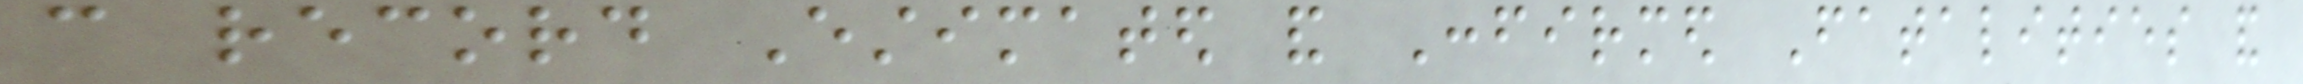can record Estimated and Confirmed Fatalities and
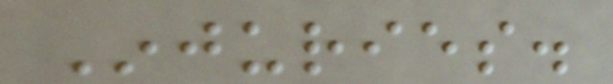Injuries.
